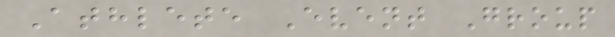Athlete Event Group
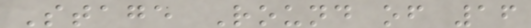Stage Round of 16
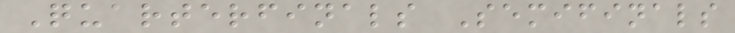Quarterfinals Semifinals
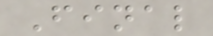Final
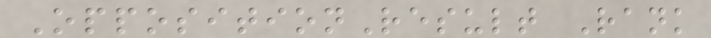OppositionResult Rank
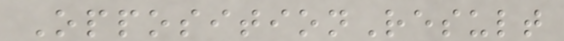OppositionResult
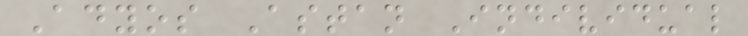Adyos Astan Individual
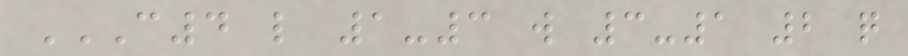C4 L 1-3 W 3-1 2 Q
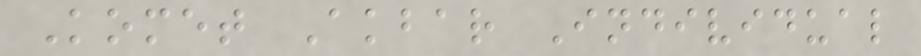Komet Akbar Individual
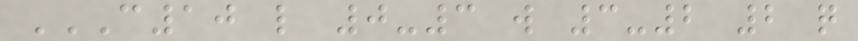C10 L 0-3 W 3-2 2 Q
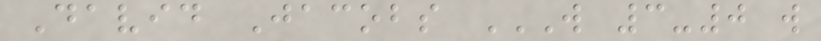David Jacobs W 3-0 W
